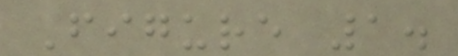Figure 1.
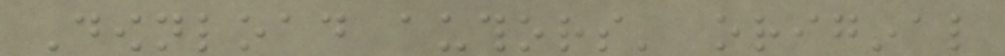Download authors' original
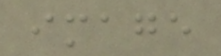image
